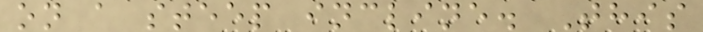on a steep incline. This
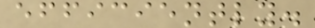efficiently.
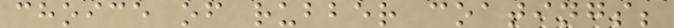choice of rubber coatings;
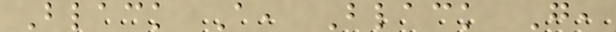Black A, Black G,
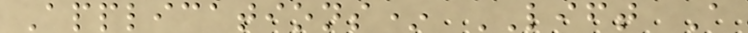Applications* LIFT A
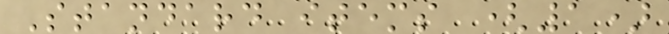Standard items (1)
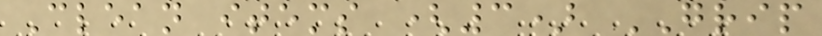Clean items (3) GRIP
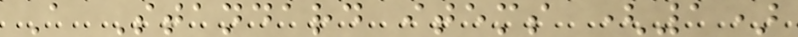A Standard items (1)
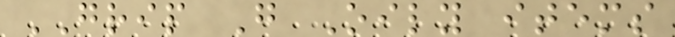GRIP G Oily items
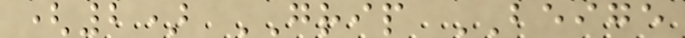(2) GRIP BEIGE
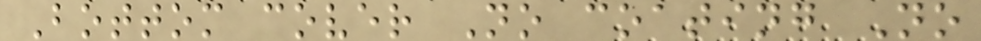Bottom cover No coating No
